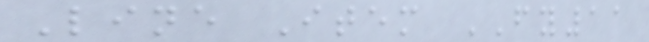Line Item FY11
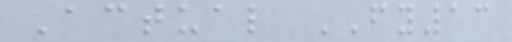Actual FY13
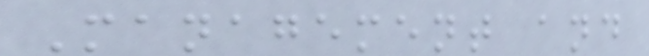Management and
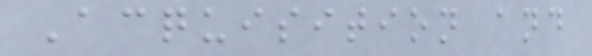Acquisition and
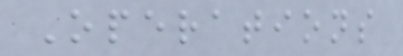Operations
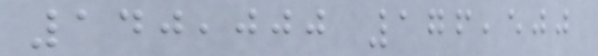140,000 176,500
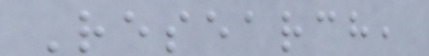Research,
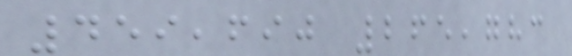459,690 265,783
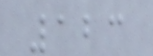123
